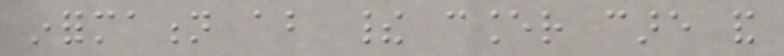information about their cancer care and
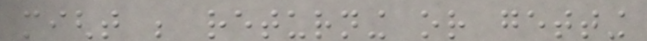might be returning or getting
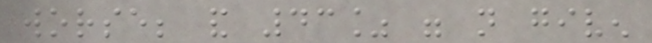worse; and 43% were not given
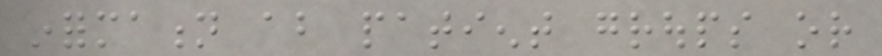information about patient groups or
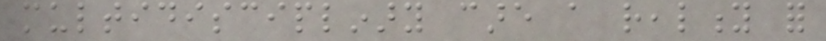multidisciplinary care a reality for
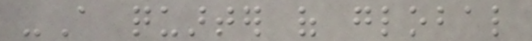-A quarter of global
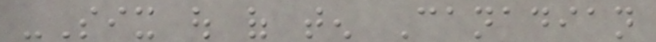-Six out of ten Canadian
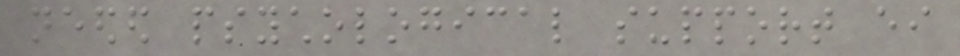needed psychological support either
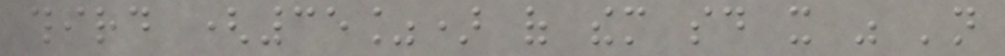third (35%) of them said it was 'not
